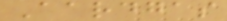Aardgas
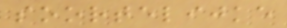soortelijke
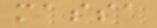massa
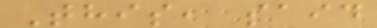This, said
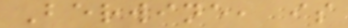Berwine, is
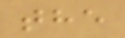the
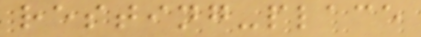resting-place
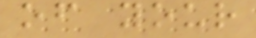of your
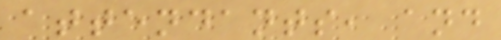attendants, and
